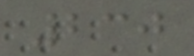230
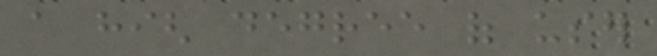a high degree of user
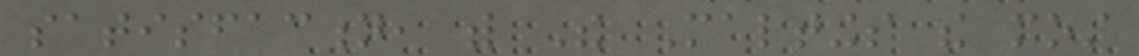satisfaction, with The Maltings the most
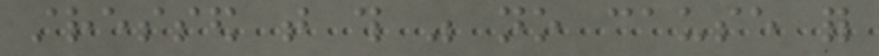stressed that this was no cause for
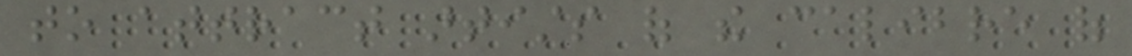to attract artists of the calibre of
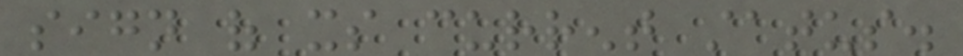sign of its current status.
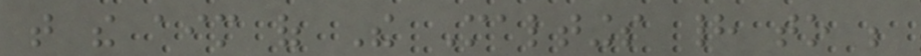that the aim of The Maltings had to be
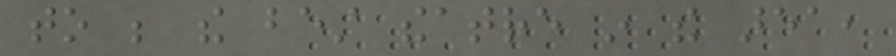to be the best theatre in the area,
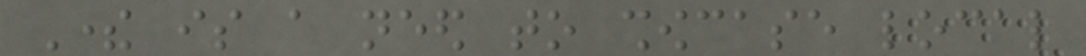There is a need to showcase local
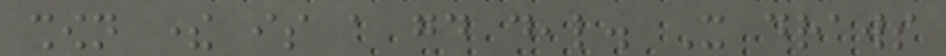shown there is a good deal. It draws
